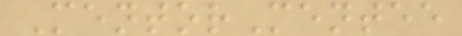MentorMentee
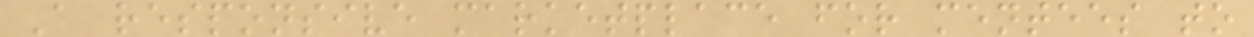A responsive marketplace for mentees to
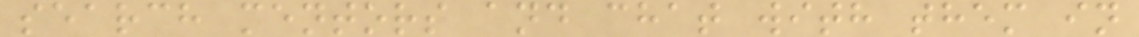search mentors and chat with them in
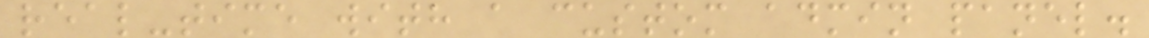real-time with a custom admin panel.
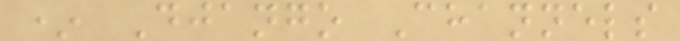* Django Channels
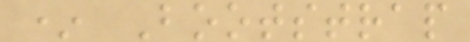* Bootstrap
